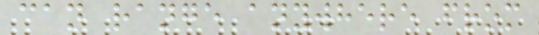can range anywhere from
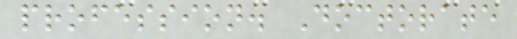profession. Doctorate
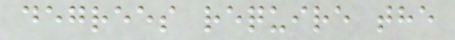degrees require the
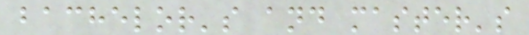bachelor's and master's
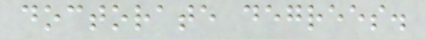doctorate degrees.
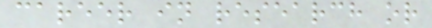career in research or
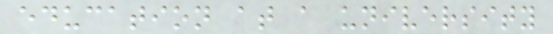education at a university
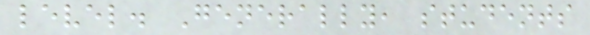level. Generally, students
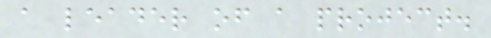a leader of a project.
